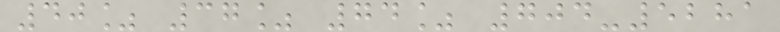40% 37% 74% 704-5281
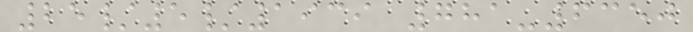25/5/1939 781-6350
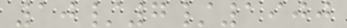10/7/1900
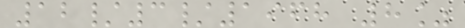12/3/1968 8%
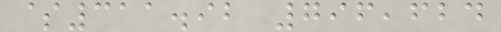$311.92 796,624
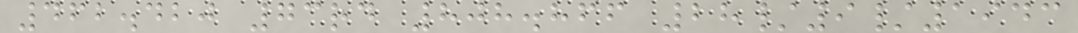462.420 73rd 808.866 28/9/1943
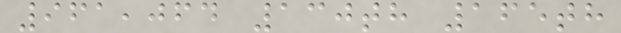961,064 130th 165th
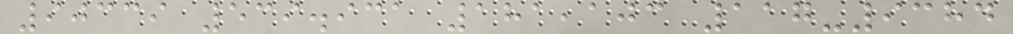90339 539.931 181,103 117-9384
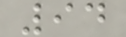94
